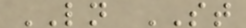LN ST
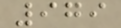979
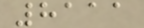8111
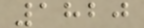1820
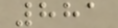881
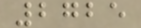2725
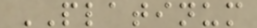PLATINUM
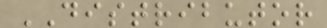DISTRIBUTOR
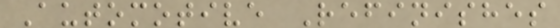Automotive Refinishes
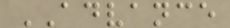ADVANCE
